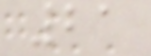21
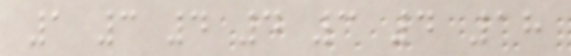1 3 4 4 3 4 18
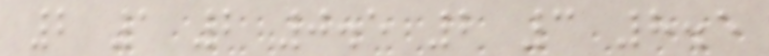2 1 2 0.5 2 3 8.5
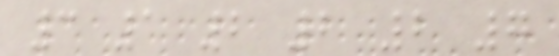3 1 2 2 2 7
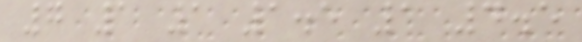7 1 1 1.5 1 4.5
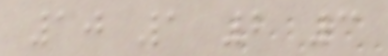10 1 2 3
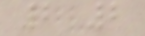2 2
